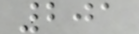201
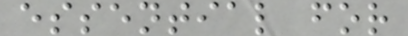essential for
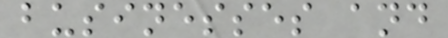businesses and
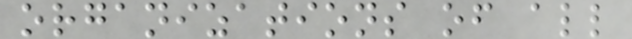organizations of all
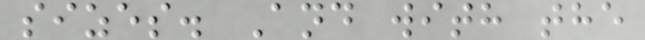sizes. And with the
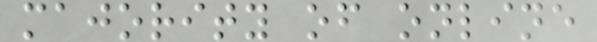majority of online
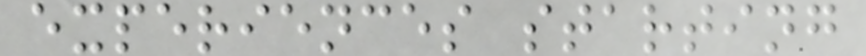experiences starting
